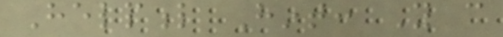Helpful Hint: You can
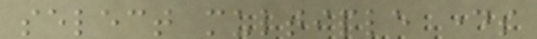select multiple days
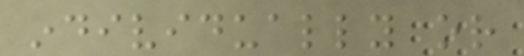individually or
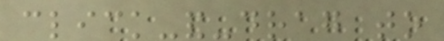click-and-drag to
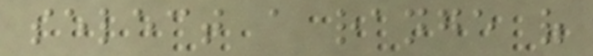select a range of
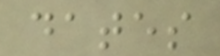dates
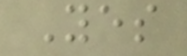Yes
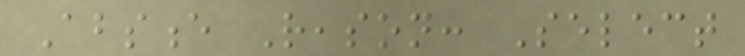Absence Reason: Select
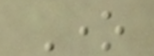One
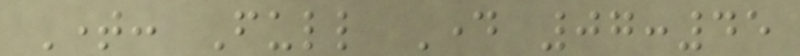Time: Full Day 07:45
